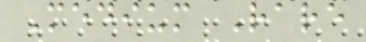Medium Rare
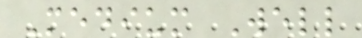Medium Well
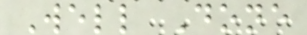Well Done
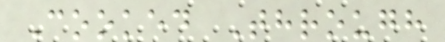Cooked Through
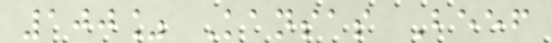100% Kansas Beef
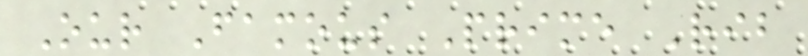Our Famous Prime Rib
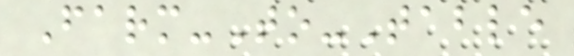Farm-To-Table
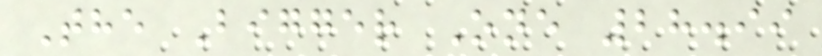The Bigger One 28.99
